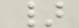}
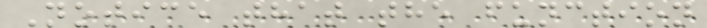Notice that the function
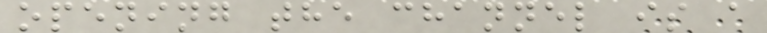opening the channel is a
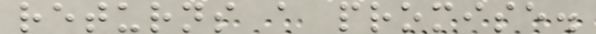returns a promise.
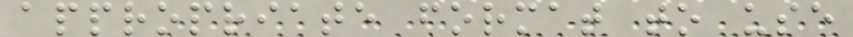appropriate format to use
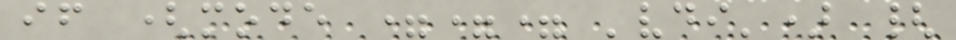if (mode === 'vdi') {
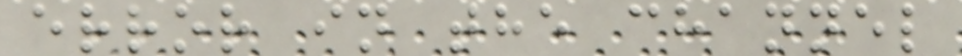error in the channel
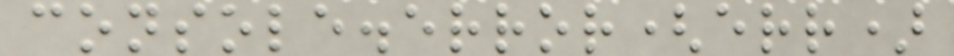console.error(err)
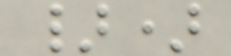})
